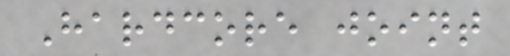Hardcore joint
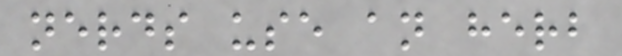nerds use an herb
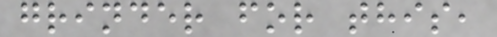grinder for this,
